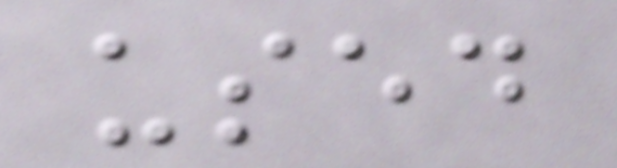used
